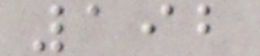192
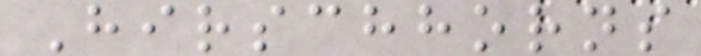Hirschhorns
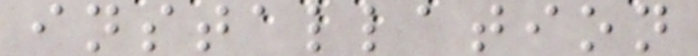installation
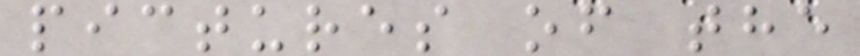pictures of the
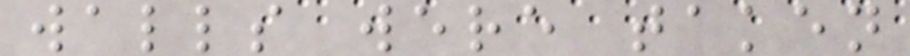walls were taken
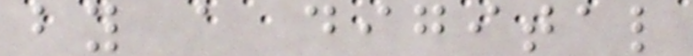by a digital
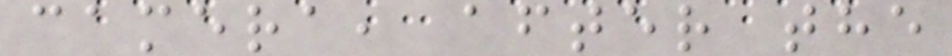camera, after the
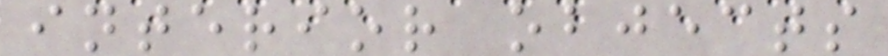interior objects
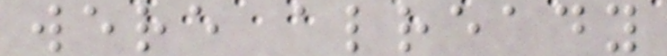were already
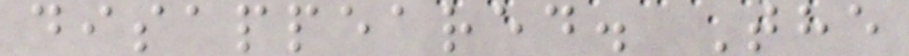disappeared. The
